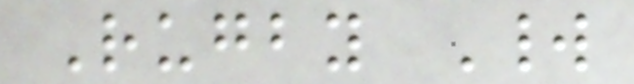Rugby World
